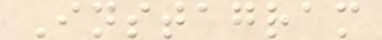Instagram
